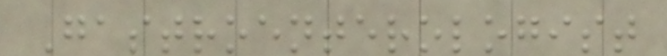Gastroenterologist
